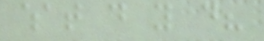what do you do?
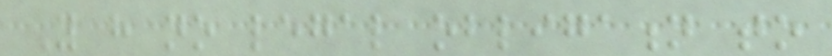You have no legal obligation to
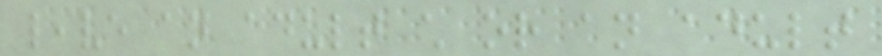leave an adult child or an adult
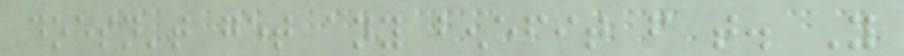doesn't get any benefit from that. You
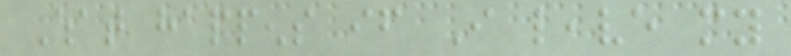What happens if I leave my
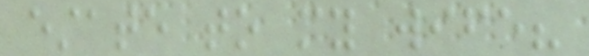estate to my wife?
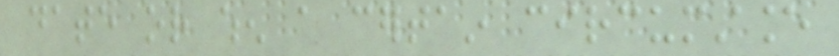date or when a certain circumstance
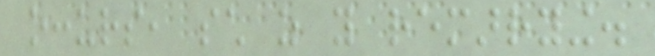occurs, such as you remarrying.
